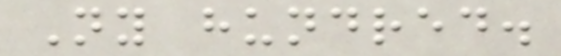Ny hundred.
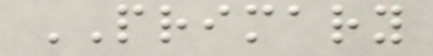PRIMARY
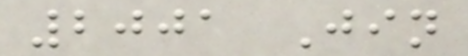2001 Jin
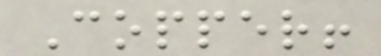Copper!
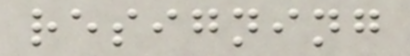resigning
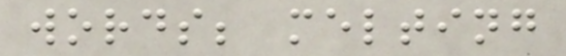words; melting
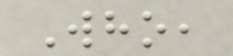Who,
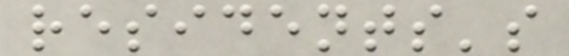residents's
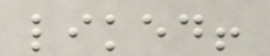liked!
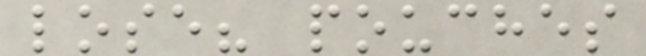lose? pouches
